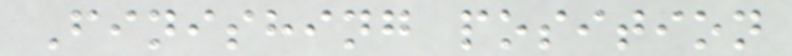Finishing position
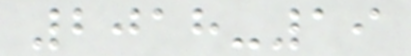2018-19
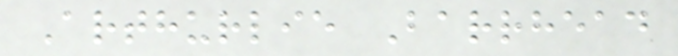Arthurlie Barrhead
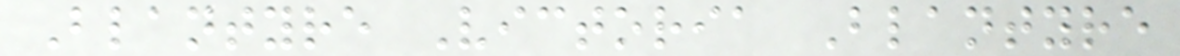Blantyre Victoria Blantyre
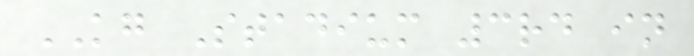KG Stadium 3rd in
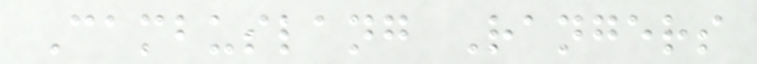Cambuslang Rangers
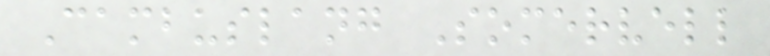Cambuslang Somervell
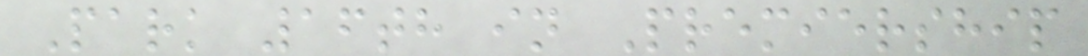Park 16th in Premiership
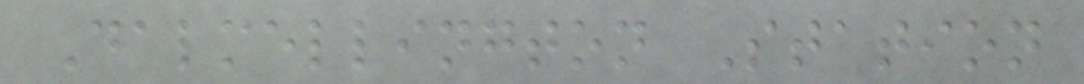Dalmellington Station
